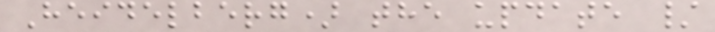Heidelberg) the update /
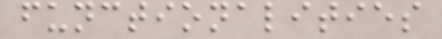functionalities
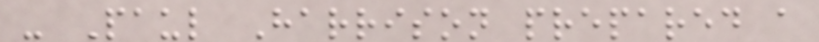- Paul Harrison prepared a
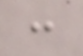:
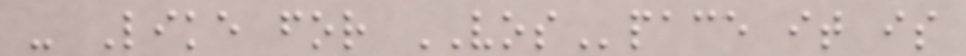- Like for VOSpace it is
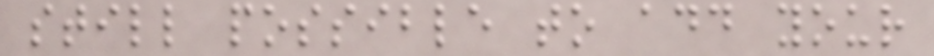still possible to add your
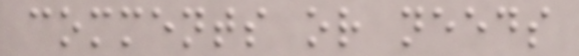comments or needs
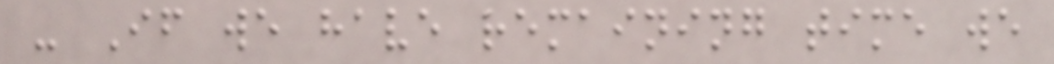- If we have remaining time we
